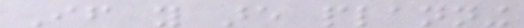If you are planning
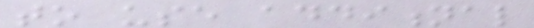to use additional
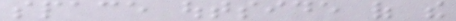space outside of the
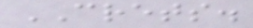CRETS.
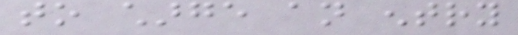to charge an entry
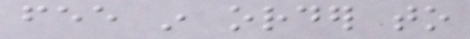fee in order to
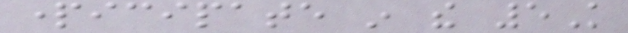participate in the 5K
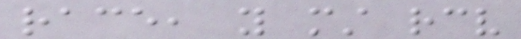race, you must receive
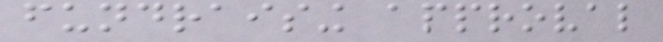fundraising approval
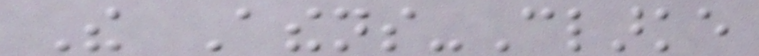The Athens-Clarke
